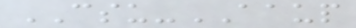CSU-AAUP
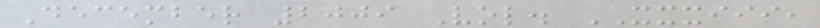December 2009 Vol. XXXIII,
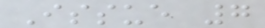Issue 7
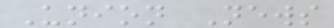Union News
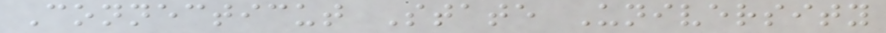Connecticut State University
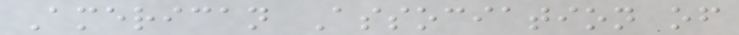American Association of
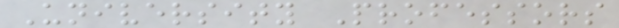University Professors
